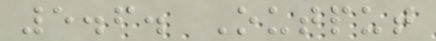5.6. Output
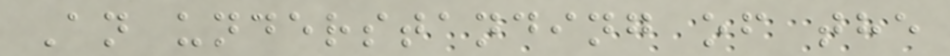An understanding of the
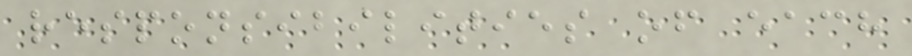responsibilities of each
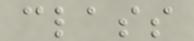class
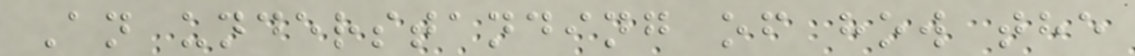An understanding of how the
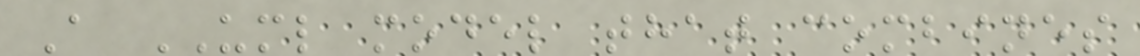A UML model that combines
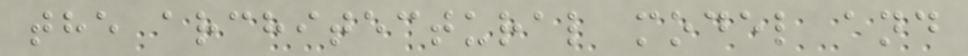the architectural model and
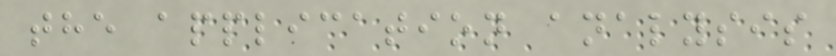the application analysis
